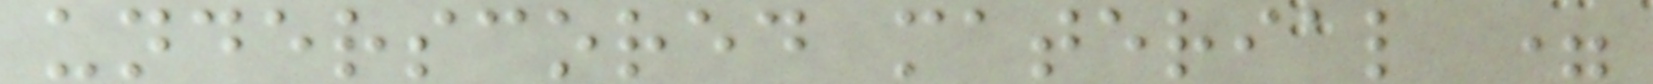underscored material =
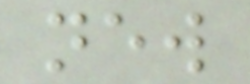new
